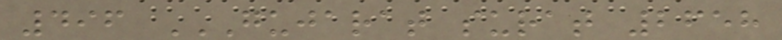496 GUJARAT SURAT 2658
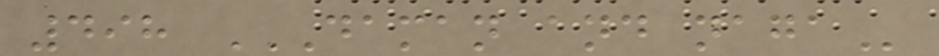498 DAMAN AND NAGA
